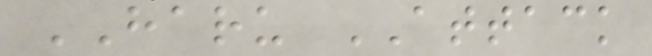HARU ATTACK
